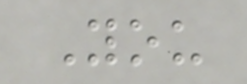You
